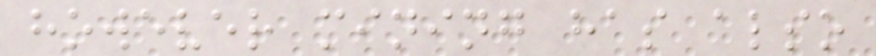however mining has also
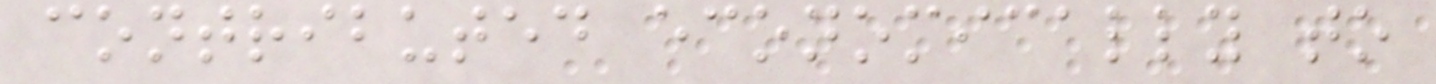contributed economically to
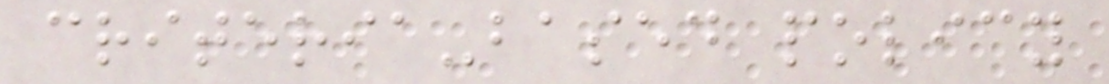criteria-based policy
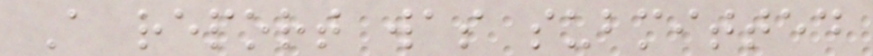A report was submitted
